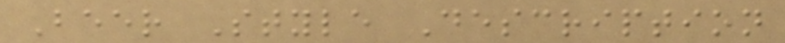Beer Style Description
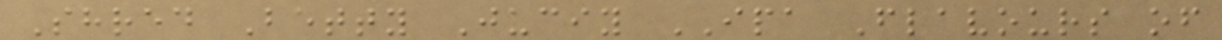Shred Betty Juciy IPA Flavours of
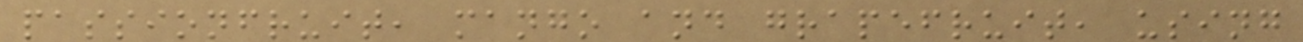passionfruit, mango and grapefruit, using
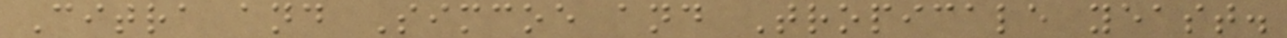Citra and Simcoe and Tropicale yeast.
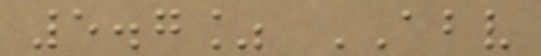5.7% ABV
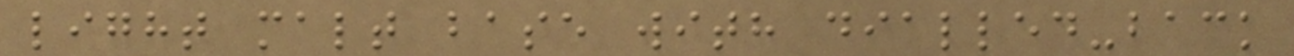light malt base with dialled-back
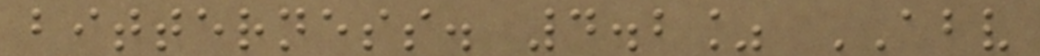bitterness. 4.2% ABV
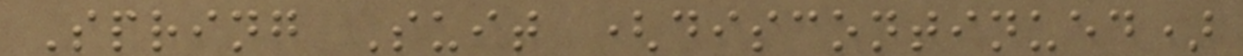Spring Suit (discontinued)
